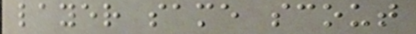layer same scout
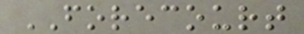FORECOURT
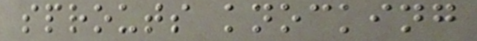sprouts knocking
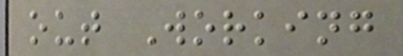out Working
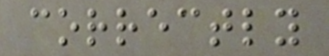correctly
